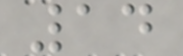14
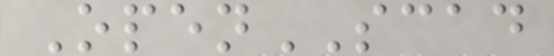OpenSCAD
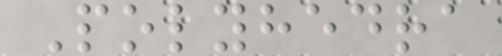Polyhedra
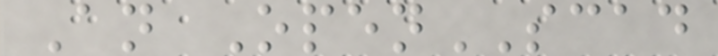An OpenSCAD
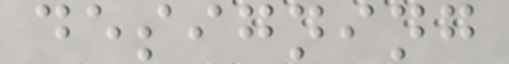designing
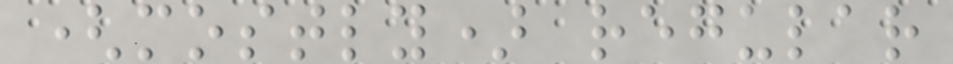(mostly) regular
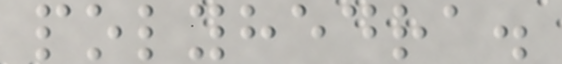polyhedra.
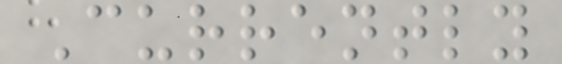Currently
